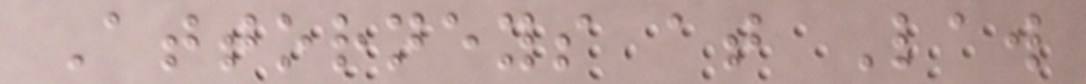Attorneys at Law
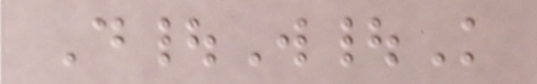D|W|K
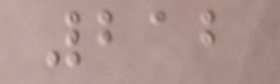212
